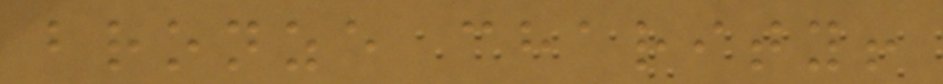bronze charity!
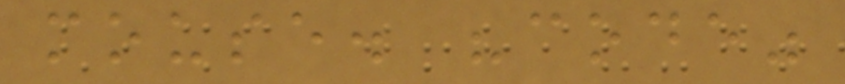mouse. "code"
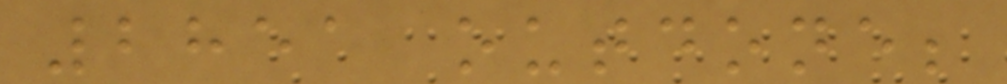2851 outdone;
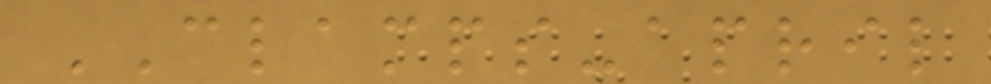CLAMPS-april
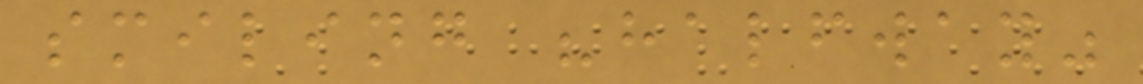smiling "halfway"
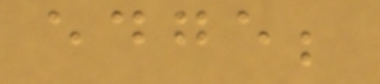edge;
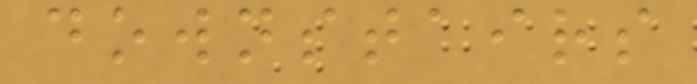downstairs
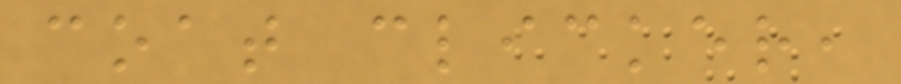coat clicker,
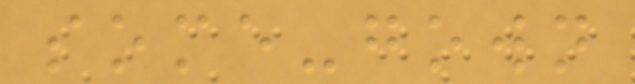some-gown
